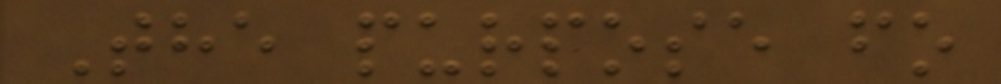The purpose fo
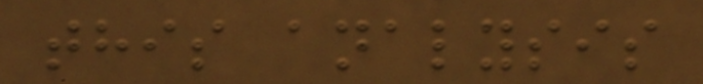this analysis
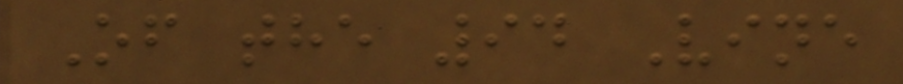Of the 94 Vine
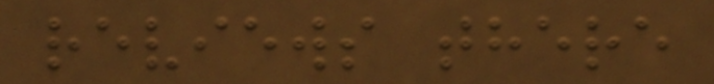reviews there
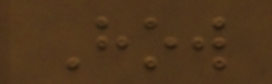How
